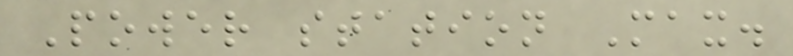Power station Max.
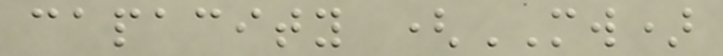capacity (MW)
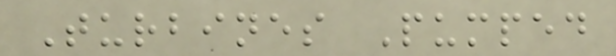Turbines Pumped
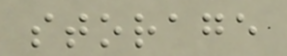storage
